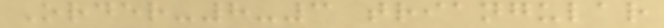Order-8-3 triangular
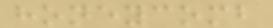honeycomb
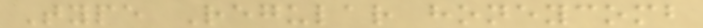Type Regular honeycomb
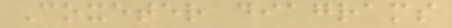Coxeter diagrams
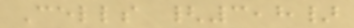Cells {3,8}
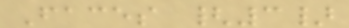Faces {3}
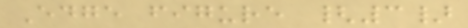Edge figure {3}
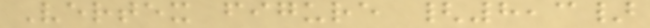Vertex figure {8,3}
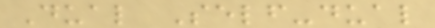Dual Self-dual
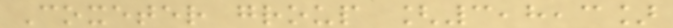Coxeter group [3,8,3]
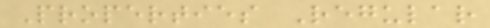Properties Regular
